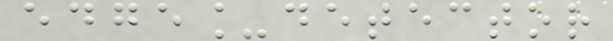edge_detector
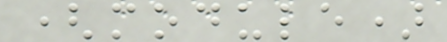(module)
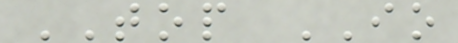TOP IO
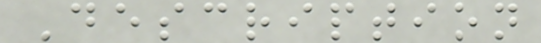Description
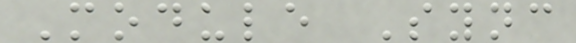Module Sync
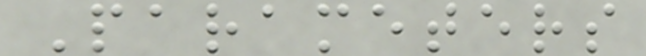Parameters
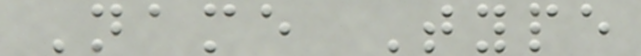Name Type
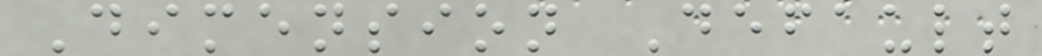Dimension Default
